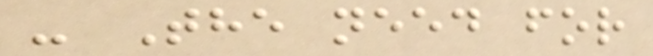- The need for
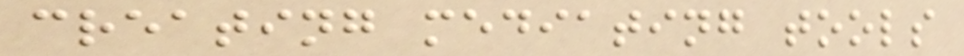creating mediating tools
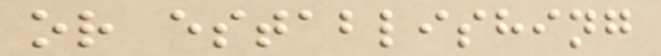or establishing
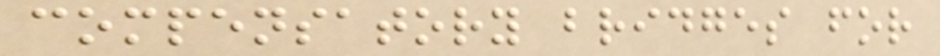compensatory bridges for
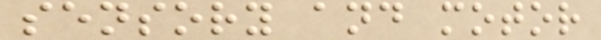sensory and motor
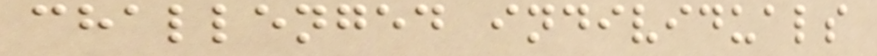challenged individuals
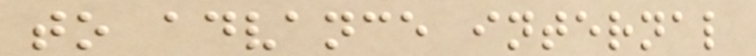to advance internal
